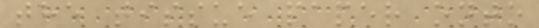the tissue paper onto
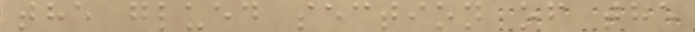the glued section of the
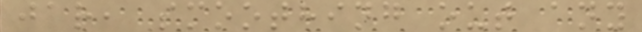jar, smoothing out any
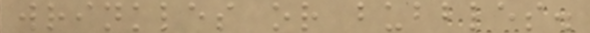wrinkles or bubbles.
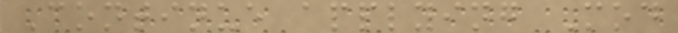Continue applying Mod
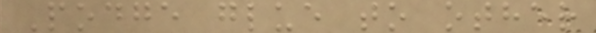Podge glue to other
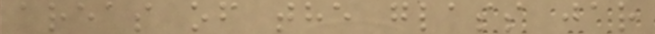areas of the glass jar
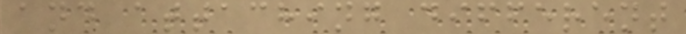and attaching different
